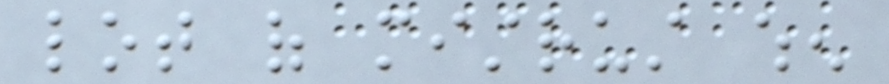lot of mistrust when
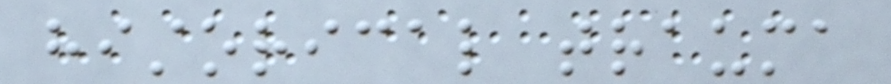historical trauma
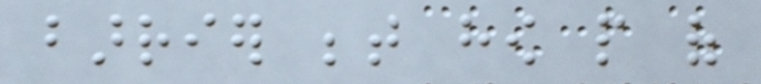barrier between how people of
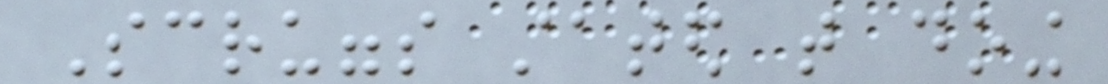Scruggs stated that doing
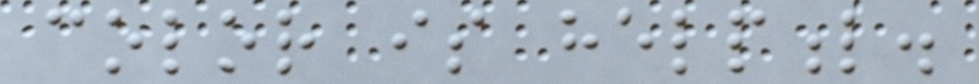color is helpful.
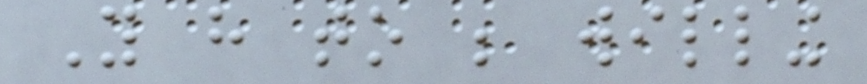You have to be willing
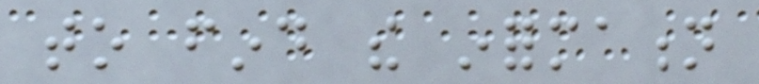to find the information
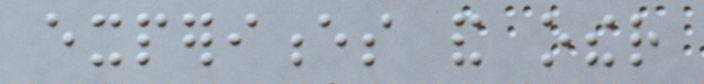experiences and other
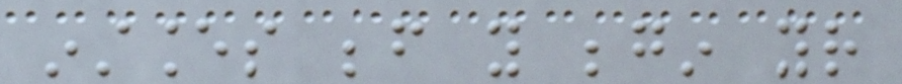instances before you begin your
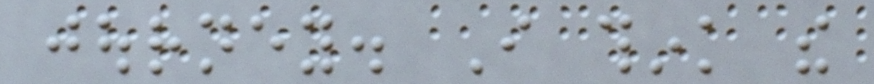journey. I think the
